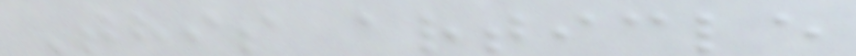This article
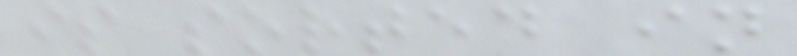is sorted in
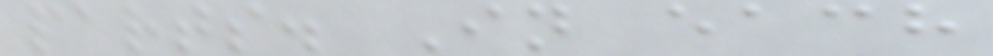parts. In each
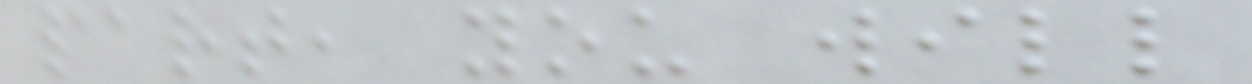part, you will
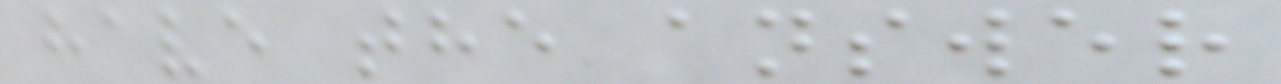have the answer
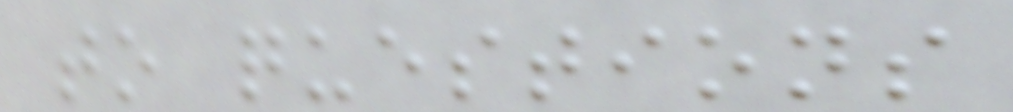to questions
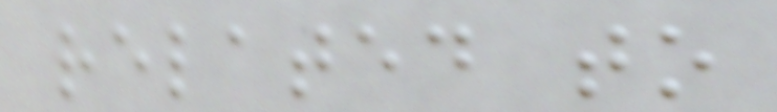related to
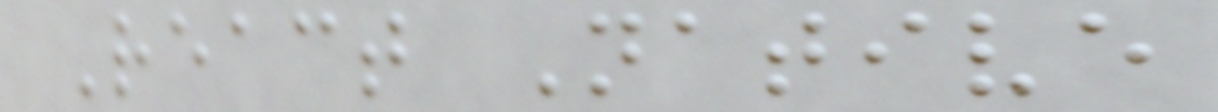React Native
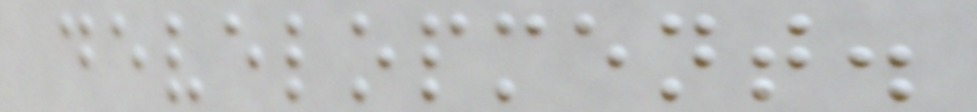development.
